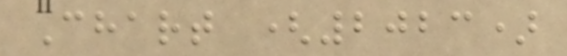Chart (2023)
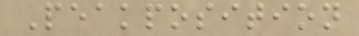Peakposition
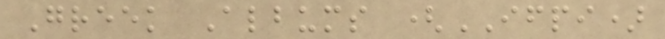Greek Albums (IFPI)
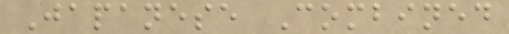Japanese Combined
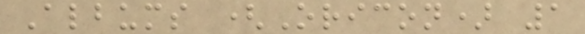Albums (Oricon) 1
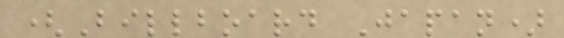(Billboard Japan)
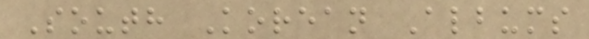South Korean Albums
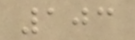103
